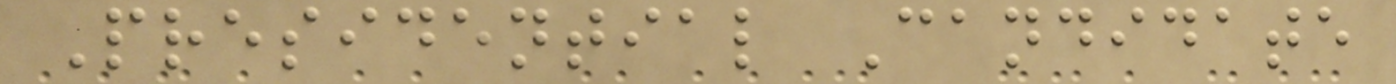Presidential Candidate
